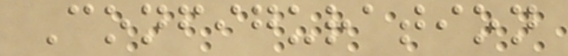Configuration
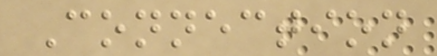Connection
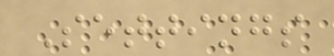Settings
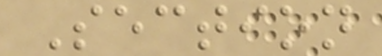Section
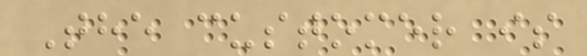The customer is
